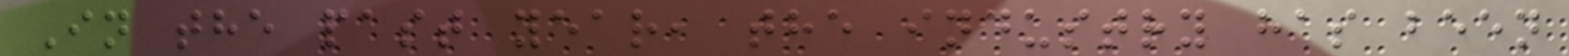In the past year, the industry has been
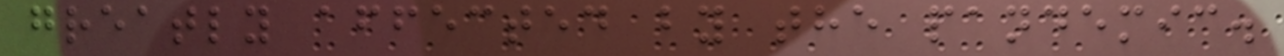greatly affected by the pandemic.
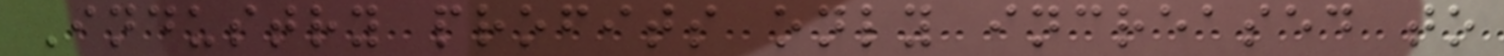Industry profits only increased to
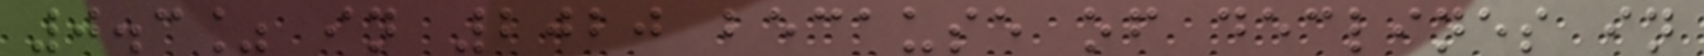0.3% in 2020 because of declines in
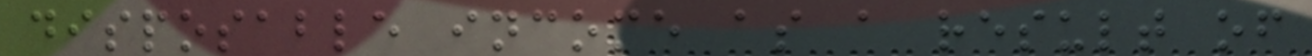disposable income as a result of
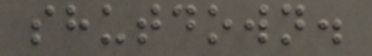shutdown.
